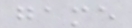game
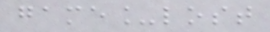game_lost
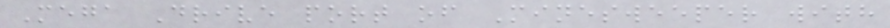Mega Drive port of Minesweeper with
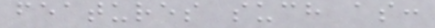features such as:
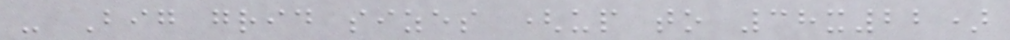- Big grid sizes (up to 38x22)
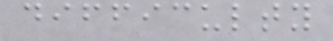difficulty
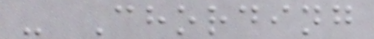- Chording
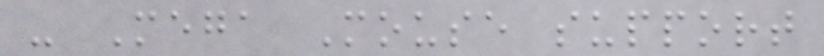- Mega Mouse support
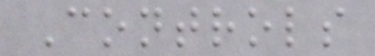Controls
